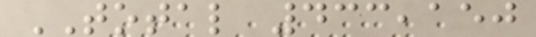TOTAL 433,150
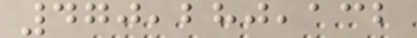470,280,132
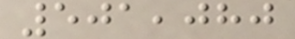501,080
